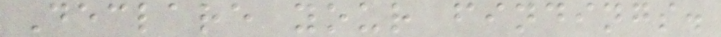Declare your findings.
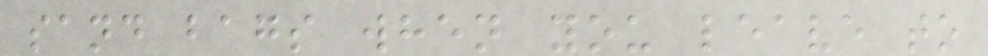sand bags when you leave to
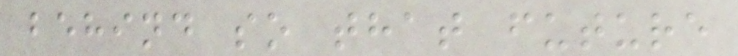behind so that future
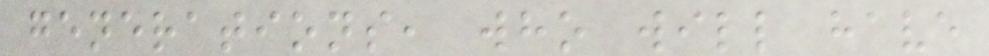generations, who will have
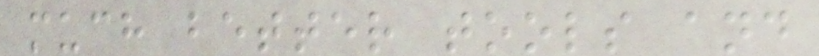much better tools and
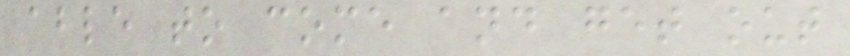able to come and get out
